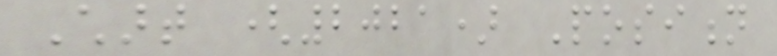Chart (2021) Position
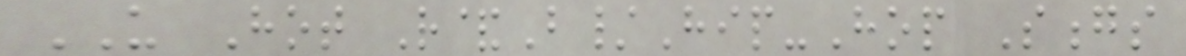US Hot R&B/Hip-Hop Songs
